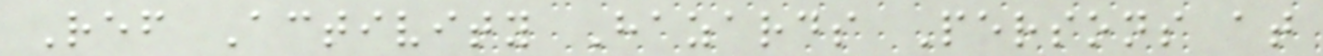Ref Activity Hazards Persons at
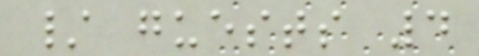/ guests 4
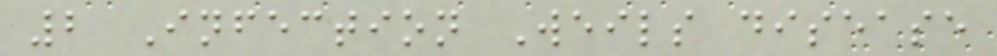2 Infection Weils disease
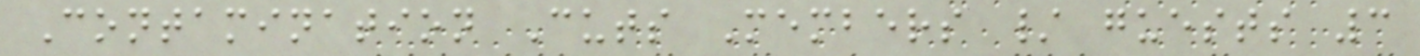Contamination Cuts Members / guests 3
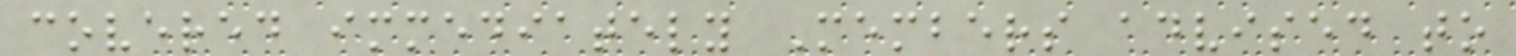covered immediately Members advised to
